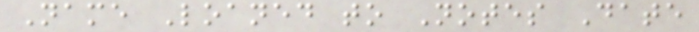Name Loaned to Notes Date
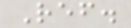Ref.
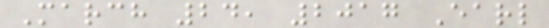March 24, 2017 Earl
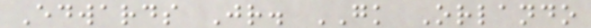Edwards Jr. GK Orlando
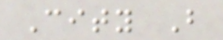City B
